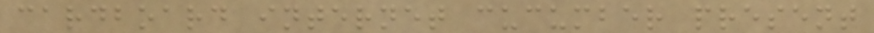cardboard internet cucumber present
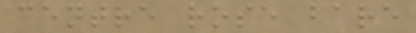centre rose bare
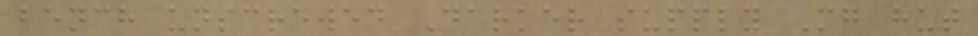bench unscrewed Darker supply Mg hut
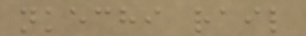nkechi rail
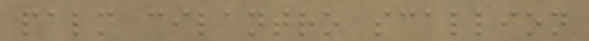palm cilantro scallion
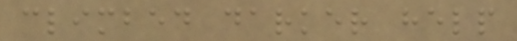climbed darker help
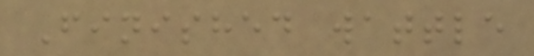Finished wattle
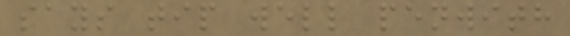says tip well penwith
